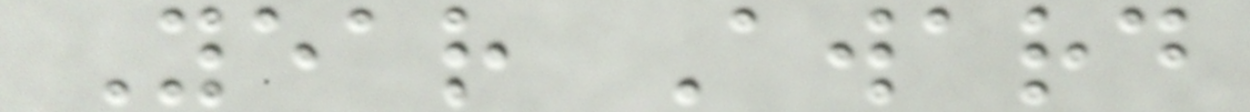Year Award
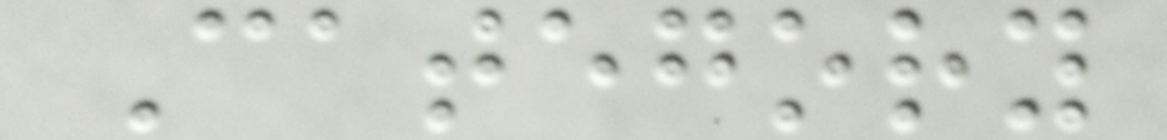Category
